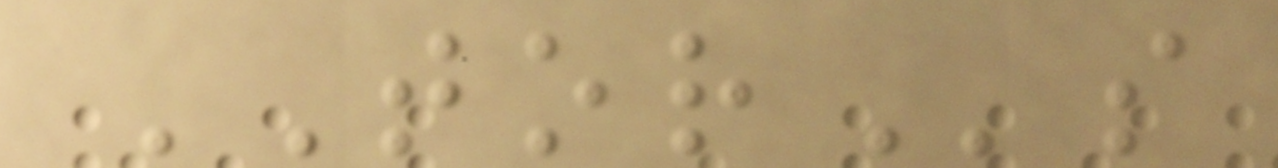TORs
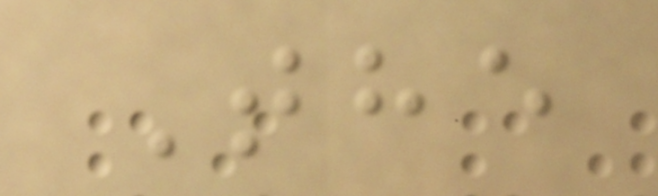The
